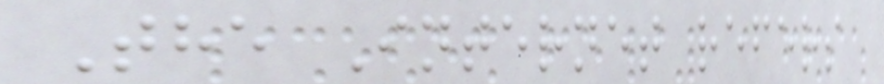The Internet refers
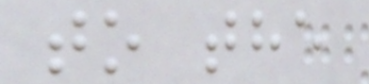to the
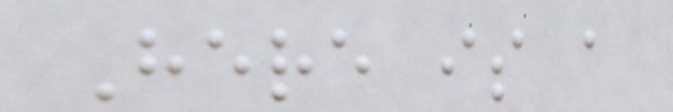Here is a
